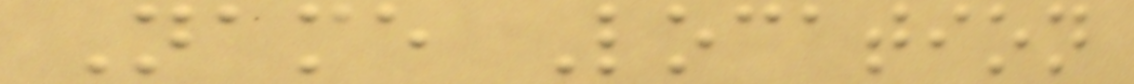Name Location
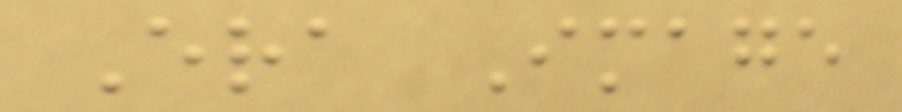Era Image
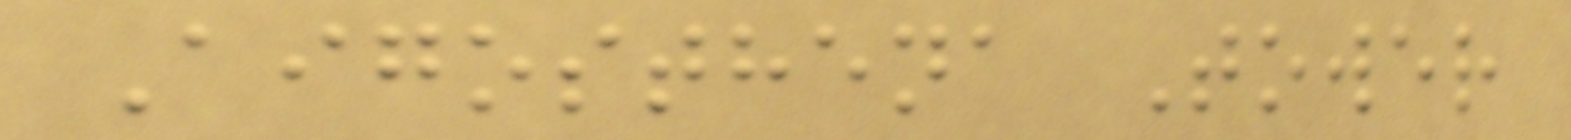Aigosthena Tower
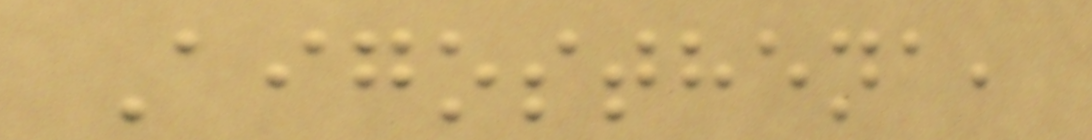Aigosthena,
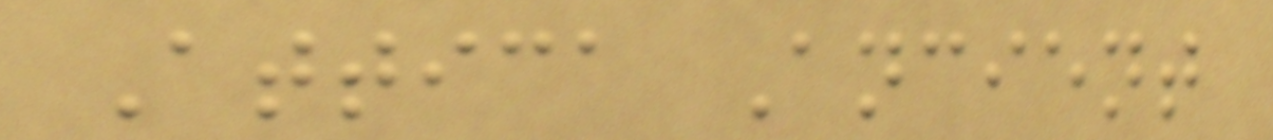Attica Ancient
